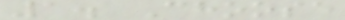1. Choose
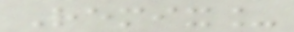Remix_
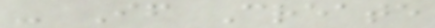- If Create
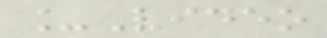_Video
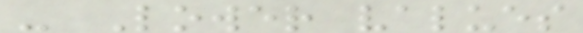- Lower values
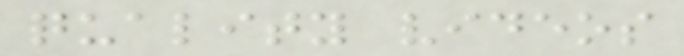quality videos
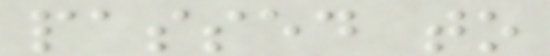passed to
